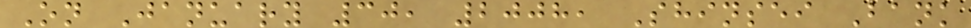On January 30, 2008, Shinsei Bank
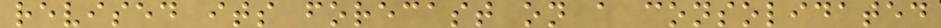revised its forecast on a consolidated
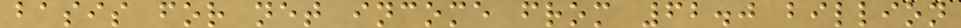basis for net income from 62.0 billion
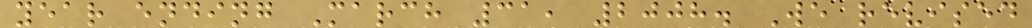year ending March 31, 2008. We revised
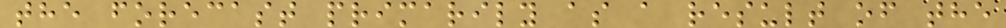the forecast primarily as a result of the
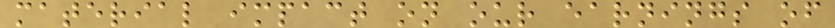material impact on our earnings of
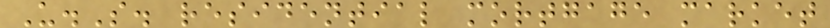U.S. residential mortgage market
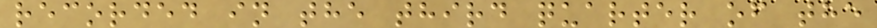recorded in the third quarter of the
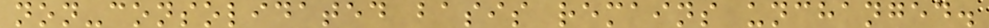non-consolidated basis remains unchanged.
